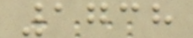1738
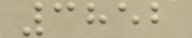3852
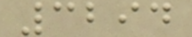3294
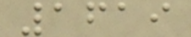1619
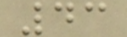43
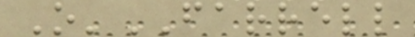O'FARRELL
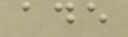ade
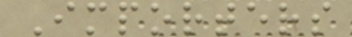Importers
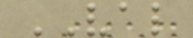VAL
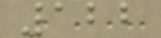122
